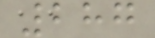287
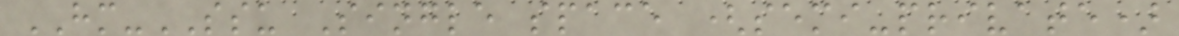HM-SSU Single space (semi-private)
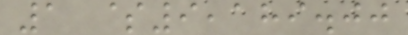1 $9,189.00
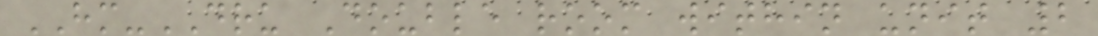HM-DRU Double room within unit 2
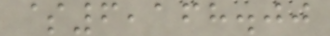$6,168.00
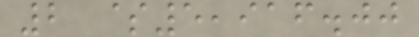2 $5,916.00
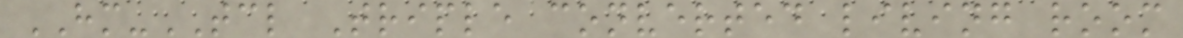HM-TCL Triple converted living room
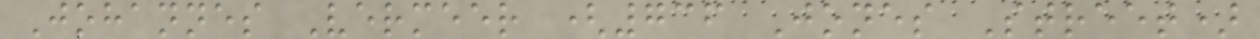Johannes Vermeer (736 Jones Street)
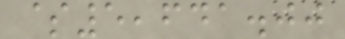$5,641.00
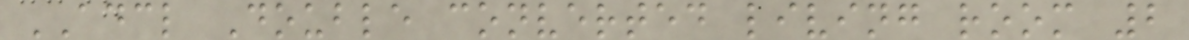ADCL Double converted living room 2
